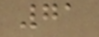71
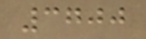3700
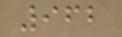962
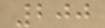200
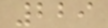229
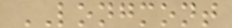LONGMONT
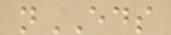nEDS
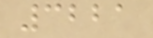3221
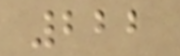222
